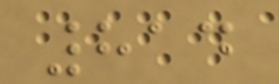814
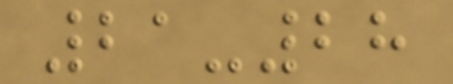21-28
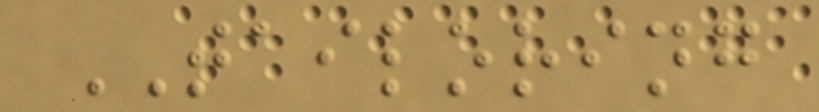TAILORING
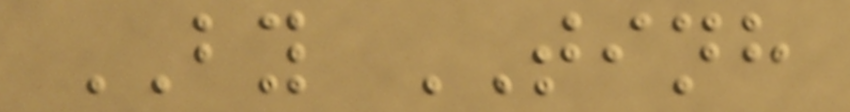BY TINH
